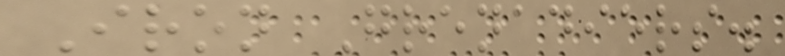Iron Grenadiers.
